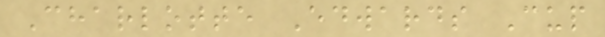Charlotte Edwards Cup
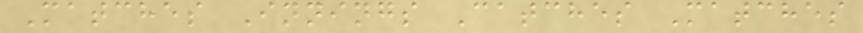Matches Innings Catches Matches
